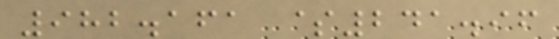982.161 $241.96
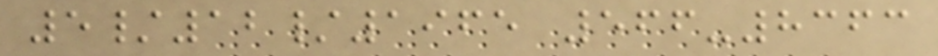5/12/1965 566-8363
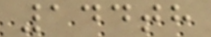144th
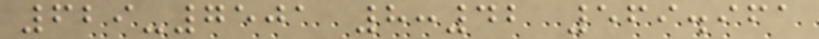629-7501 8:42 569.961
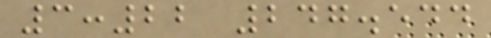3:22 247.544
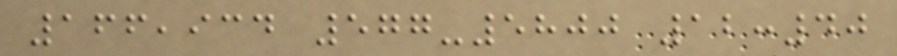166,934 577-5800 12:40
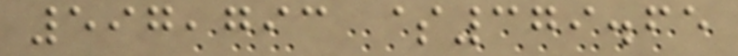597,793 $379.65
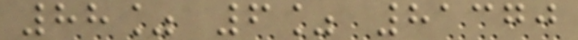88% 6% 81370
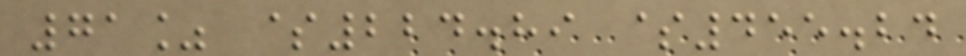71% $224.89 $455.24
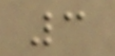3
